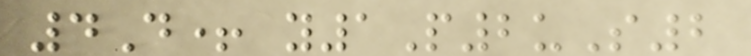4D+ y1P2uS2
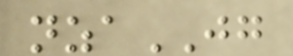nzaJG
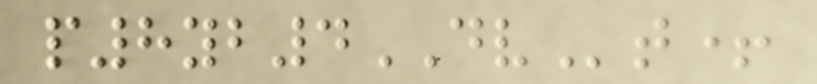p8yb4DVt+
